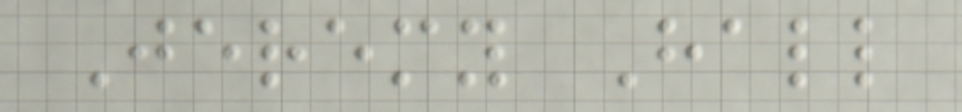Jeremy Hall
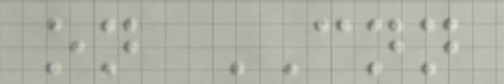on CNN
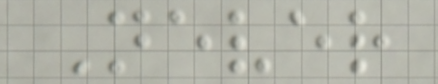Never
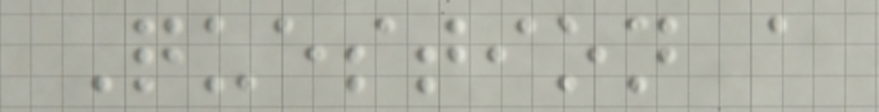Question a
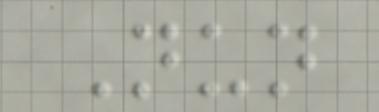Nun
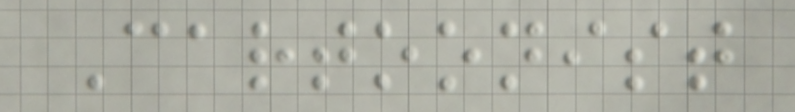Cartoonist
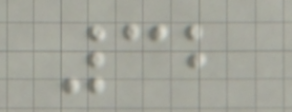32
